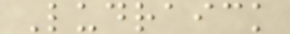Ludraick
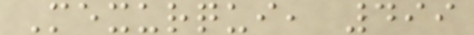Mexurqui, 499
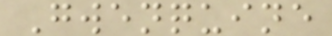Gwenquine
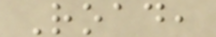Road,
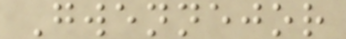Gwennejor
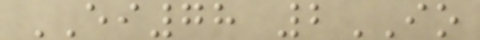EI78 2IO
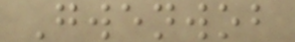Gwenwob
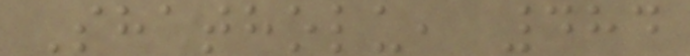Shatholu, 484
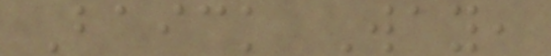Baick Way,
